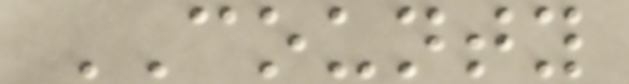COUNTY
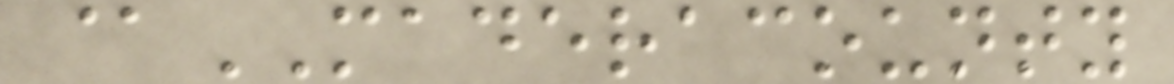@MADERACOUNTY
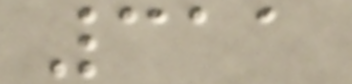311
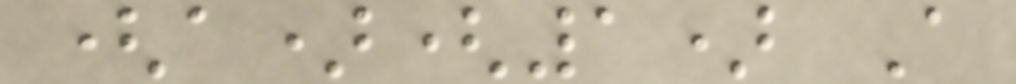(a)(1) A
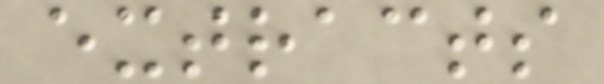extracts
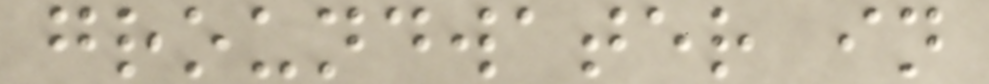groundwater in
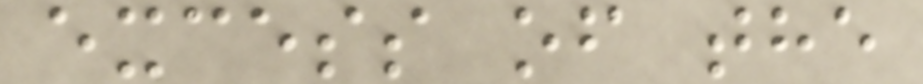excess of the
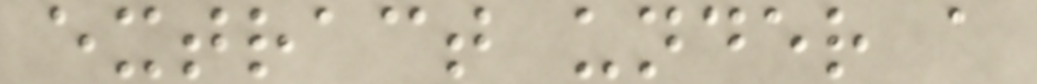extract under a
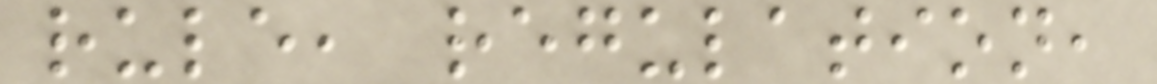rule, regulation,
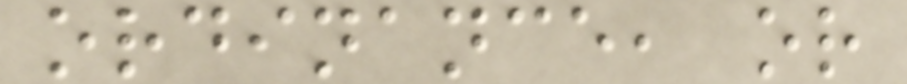ordinance, or
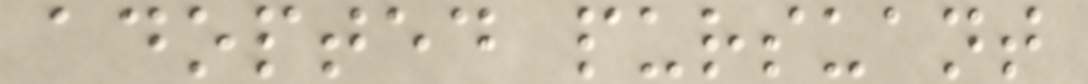adopted pursuant
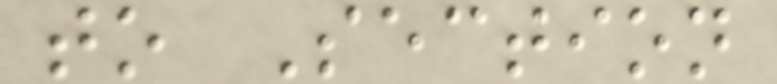to Section
